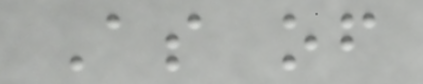As of
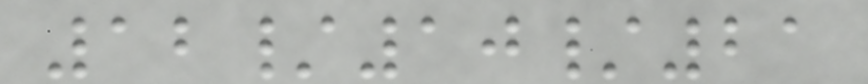12/10/21
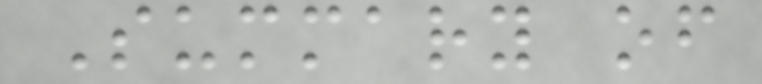Summary of
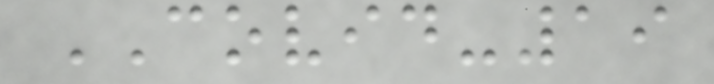COVID-19
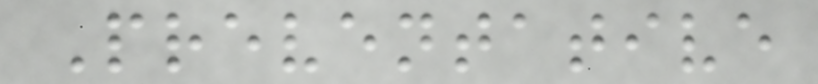Preventative
